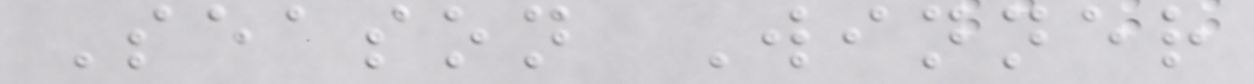Season Winner
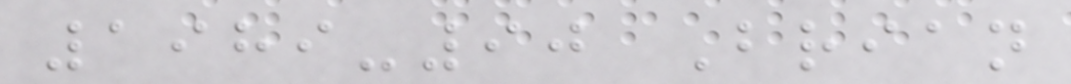1989-90 Brian
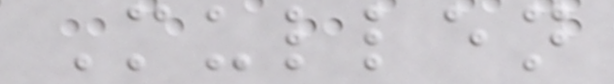Mullen
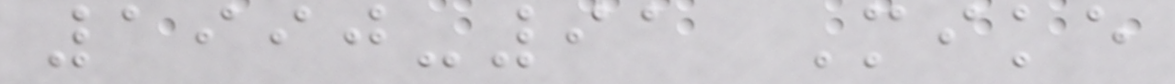1990-91 Mike
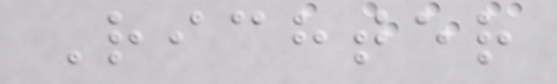Richter
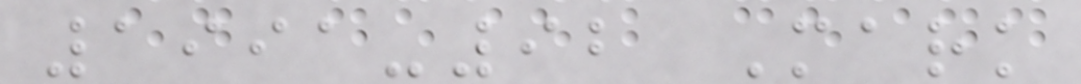1991-92 Mark
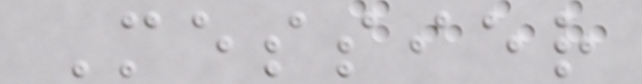Messier
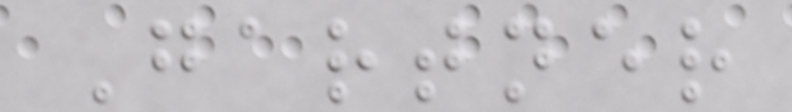Gartner
